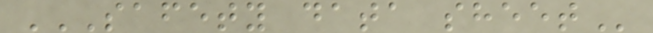SAFETY DATA SHEET
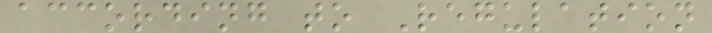according to Regulation
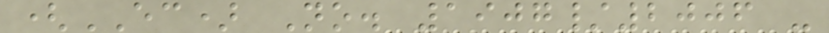(EC) No. 1907/2006 -
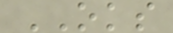OKS
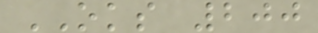OKS 200
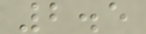2.5
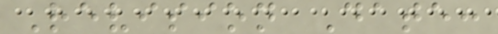Revision Date:
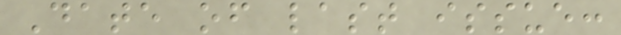Date of last issue:
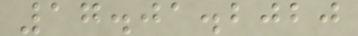17.01.2020
